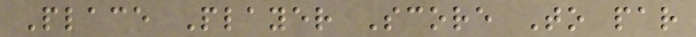Place Player Score To par
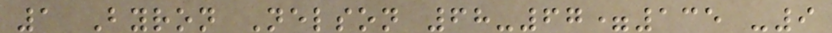1 Byron Nelson 68-67=135 -9
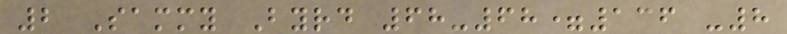2 Sammy Byrd 68-68=136 -8
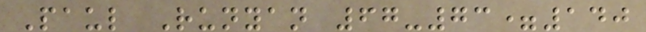Paul Runyan 67-73=140
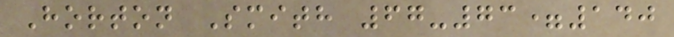Horton Smith 67-73=140
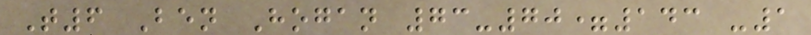T6 Ben Hogan 73-70=143 -1
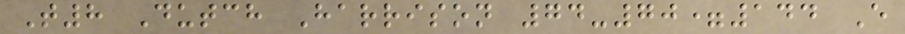T8 Dutch Harrison 74-70=144 E
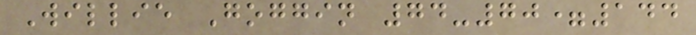Willie Goggin 74-70=144
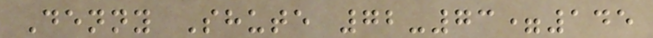Denny Shute 72-73=145
